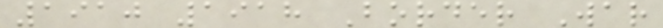1910 1918 Border War
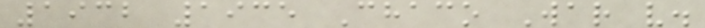1932 1935 Chaco War v.
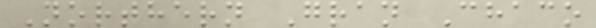Northern Gran Chaco
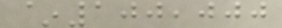~100,000
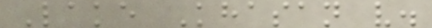Lake Khasan v.
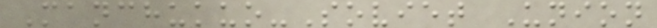Manchukuo-Soviet Union
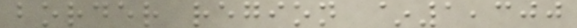border region ~1,300
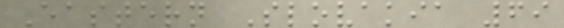Eastern Slovakia 69
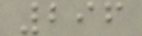296
